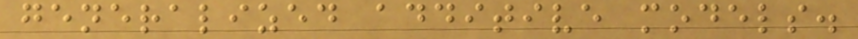generalized additive models.
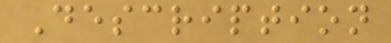Description
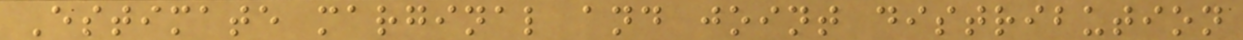Estimate marginal and joint distribution
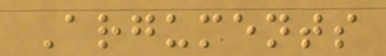Arguments
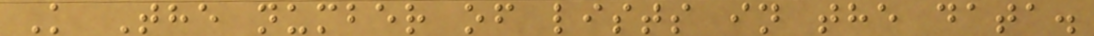K The number of lists in the data.
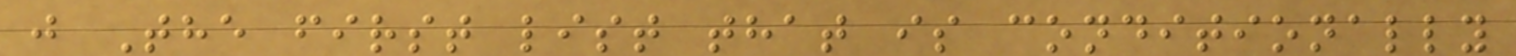j The first list that is conditionally
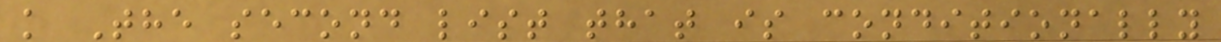k The second list that is conditionally
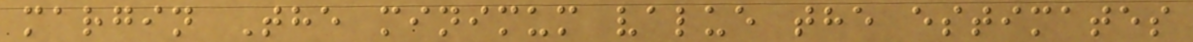margin The minimum value the estimates
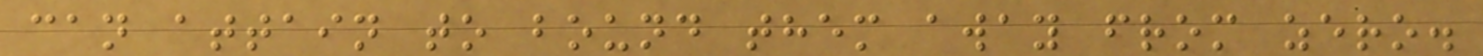can attain to bound them away from zero.
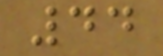44
